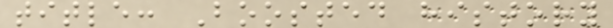title: Boosted history
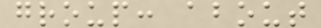group: about
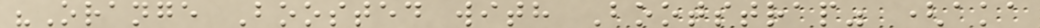"Orange Boosted with Bootstrap" (aka
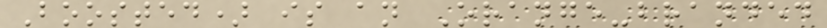Boosted) is an Orange-branded
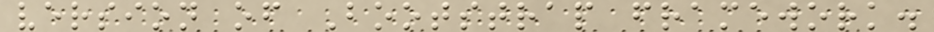version of Bootstrap framework.
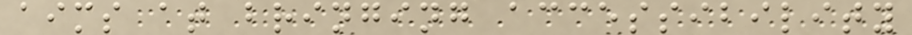aims at bringing accessibility
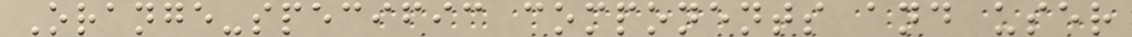Orange-specific components and user
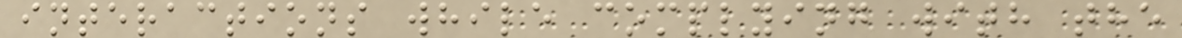interactions while complying with the
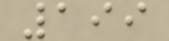199
